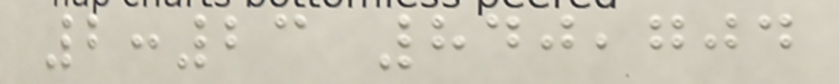2:23 840,704
